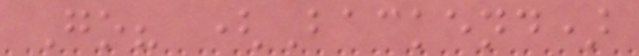Go? (Backend)
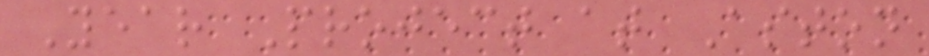Year Project at Aston
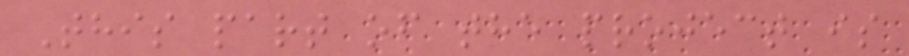This part of the project is
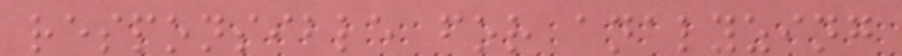responsible for analyzing
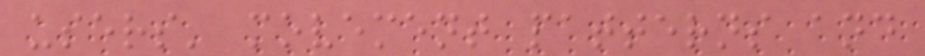users' movement patterns and
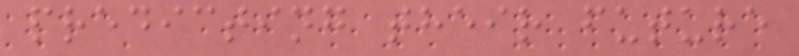predicting their future
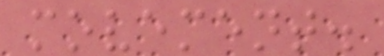movement.
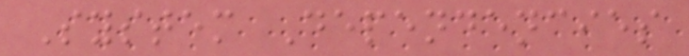System Dependencies
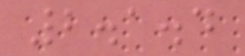2.1.4
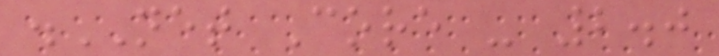.NET Core - 2.0
